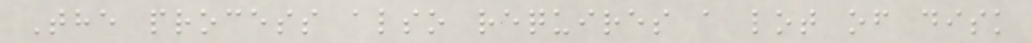The process also requires a lot of disk
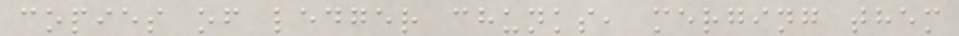copies of ledger chunks, merging them
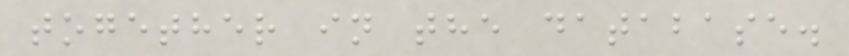together in the database.
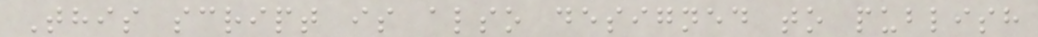This script is also designed to publish
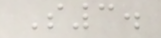S3.
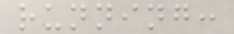running:
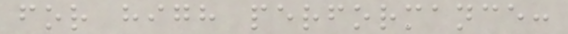for high performance:
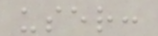user:
